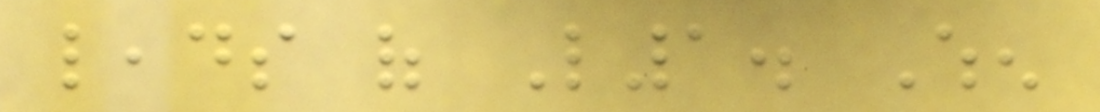leads of L1. When
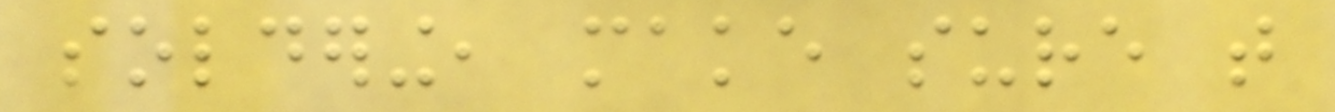soldering, make sure that
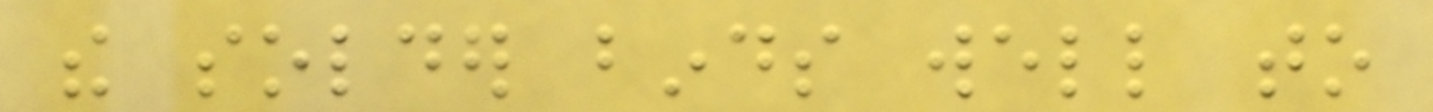the solder binds well to
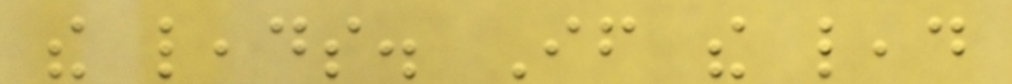the leads. If the lead
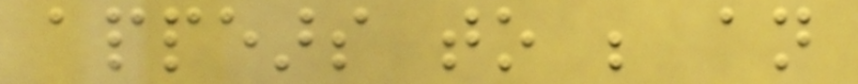appears to be an
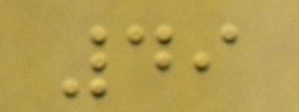49
